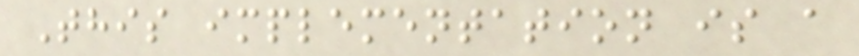This implementation is a
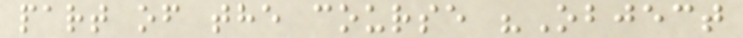part of the course "Object
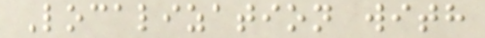Localization with
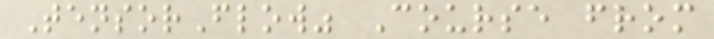TensorFlow" Course from
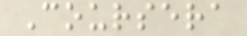Coursera
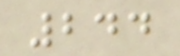244
